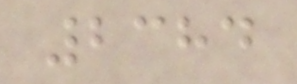2384
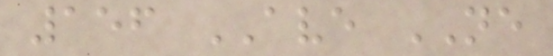156 AVE NE
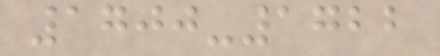1700-1722
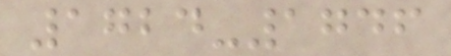1724-1746
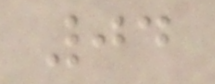04
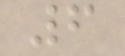6
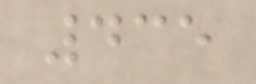435
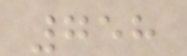758
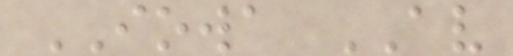IOWA AV
